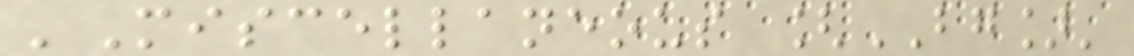'Miscellaneous [BG]'
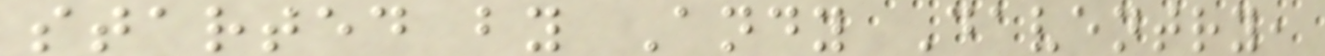started by Andy Daventry,
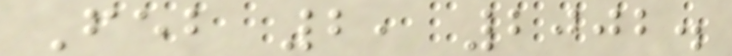Feb 2, 2002.
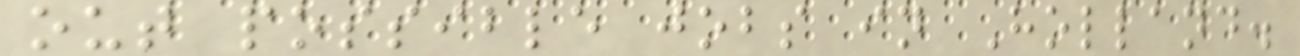out possible jobs in Holland.
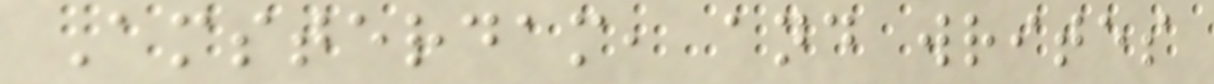Amsterdam, and writes
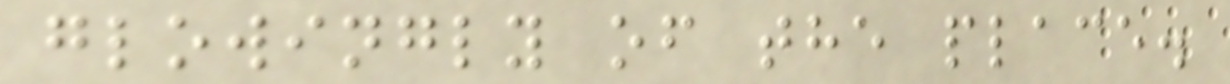glowingly of the place.
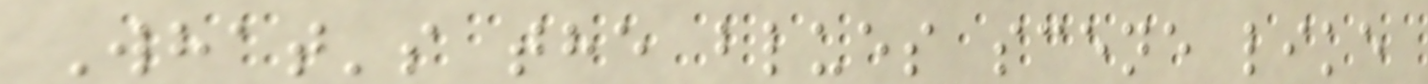What's the blues scene like
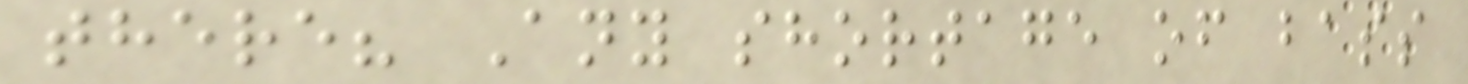there? Any shortage of bass
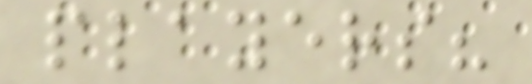players?
